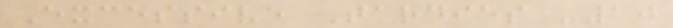Excessive Tardies -10
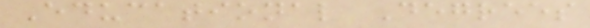Educational Degrees
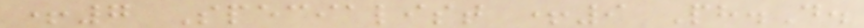+7 Specialist +9 Ph.D.
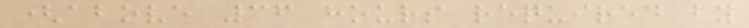(above 36 hours required by
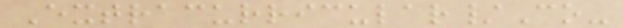Extracurricular/Co-
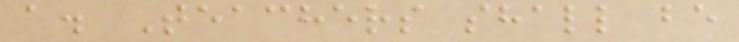a. Teachers shall be
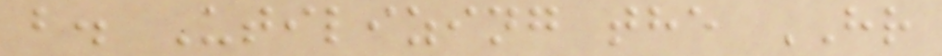b. Utilizing the HR
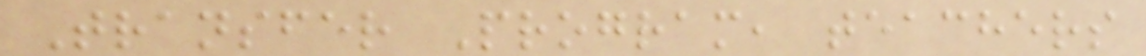Transfer Program, teachers
